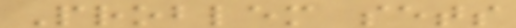Problem sets
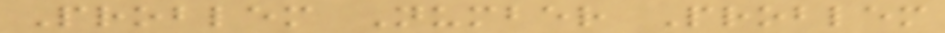Problem Number Problem
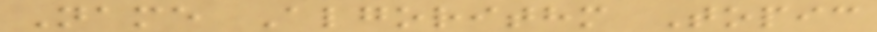Name Algorithm Topic
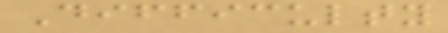Difficulty
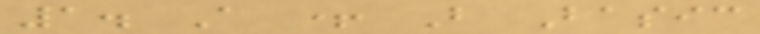1. A + B Basic
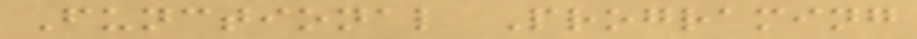Functional Programing
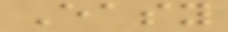Easy
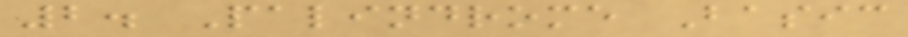2. Palindrome Basic
